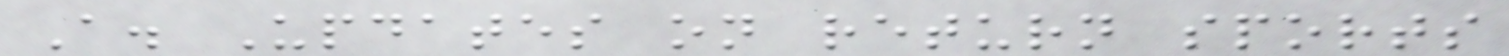A. Updates on return sports
